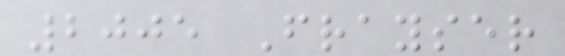2005 Frayser
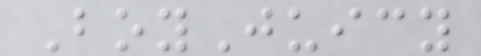BoyJuicy
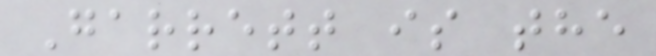Garrett is the
